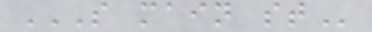S MAIN ST
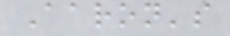Aaron's
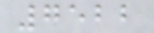7522
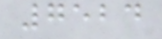7524
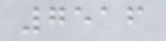7516
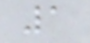1
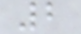2
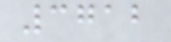3712
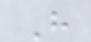H
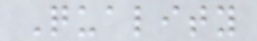Quality
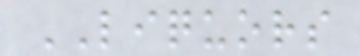LIQUORS
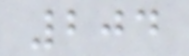204
